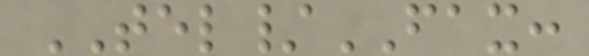TEL/FAX:
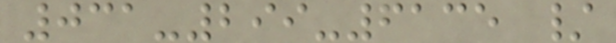031-299-6135 /
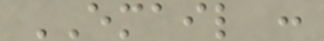EMAIL :
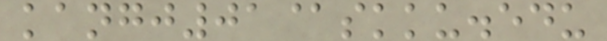kangj01@skku.edu
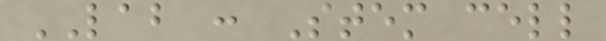LAB : Stem cell
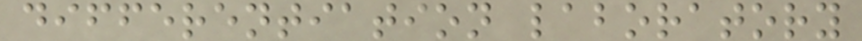differentiation laboratory
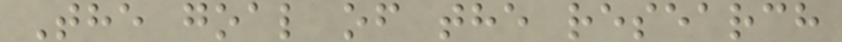The goal of the research
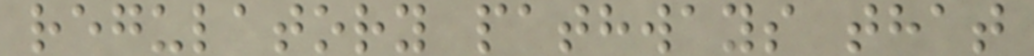regulatory pathways that
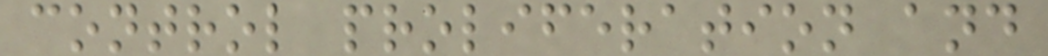control proliferation and
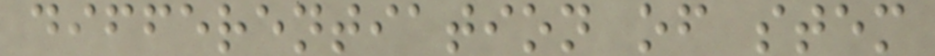differentiation of stem
